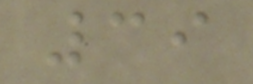39
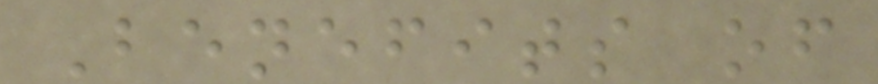Benefits of
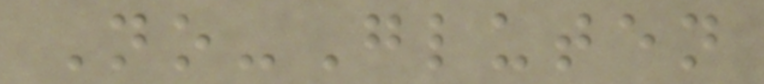No-Gluten
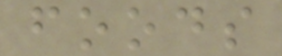foods
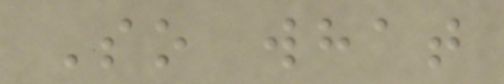So what
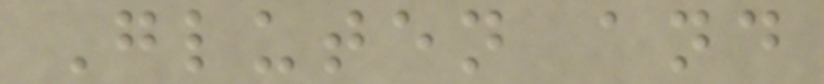Gluten and
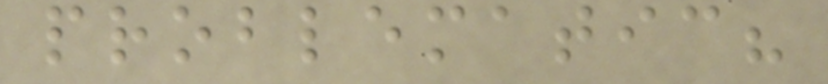problematic?
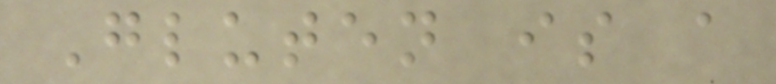Gluten is a
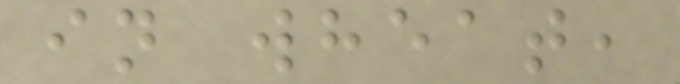in wheat,
